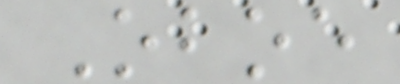Oboe
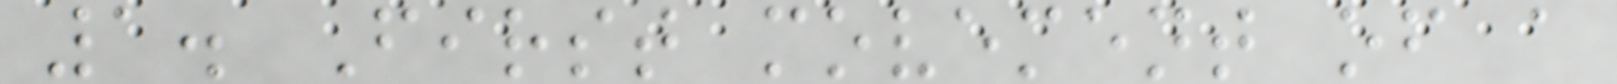1. First movement of a
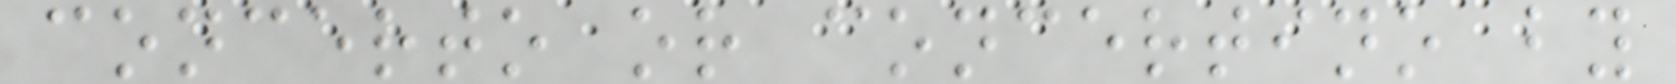concerto or concertino by
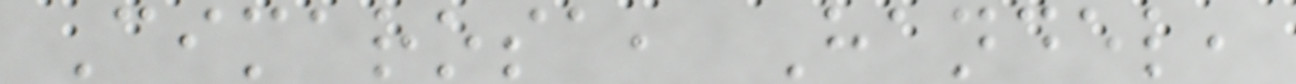Cimarosa, Handel,
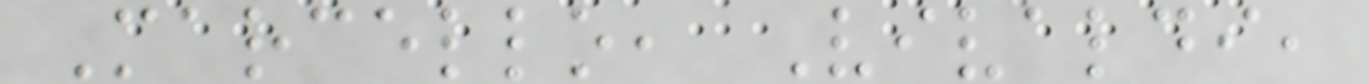Marcello, Vivaldi,
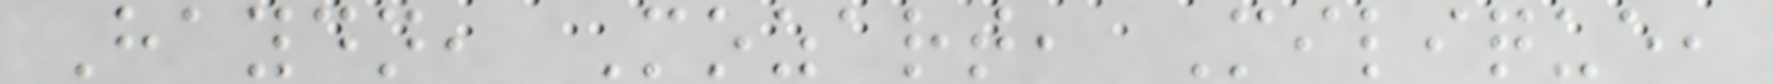Haydn, Mozart, Milique,
